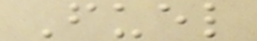Fuel
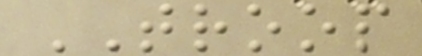TROOP
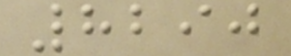8290
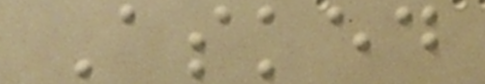Asked
